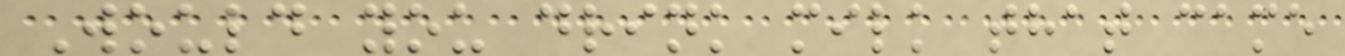Would you drink milk that came
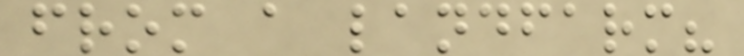from a landfarm?
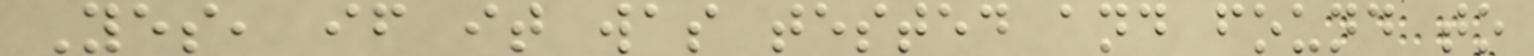Yes, if it was tested and found to
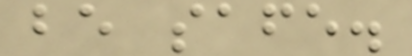be safe.
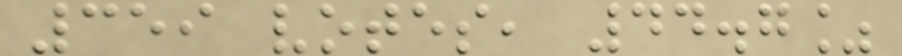359 votes, 44.7%
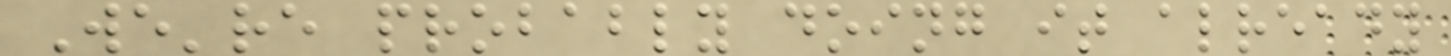We're probably doing it already
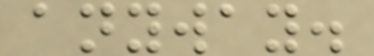anyway.
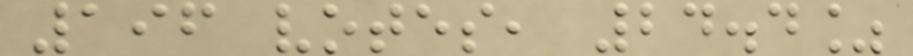196 votes, 24.4%
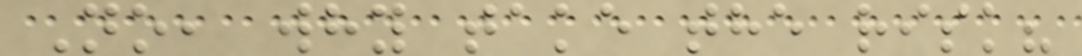No, why take the risk?
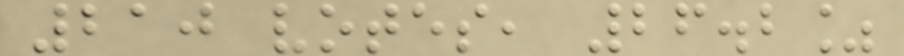210 votes, 26.2%
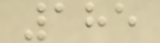185
